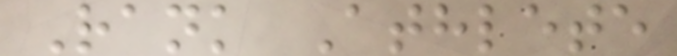Rank Athlete
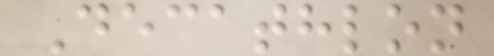Decathlon
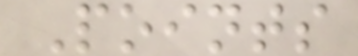Points
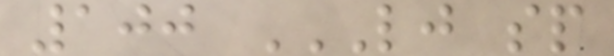100 LJ SP
